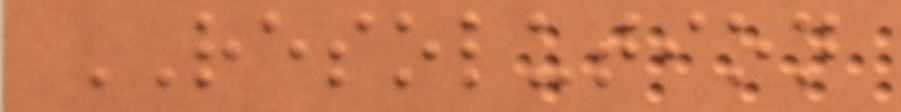RESOLUTION
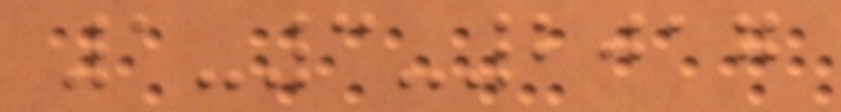1-3-2017
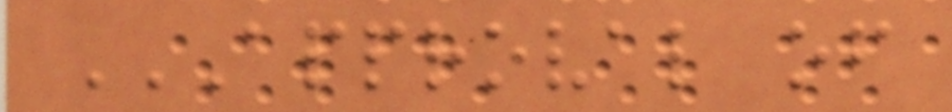APPROVAL OF
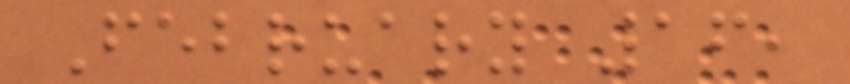February 16,
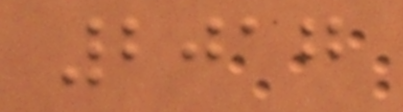2017
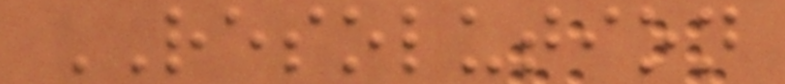RESOLUTION
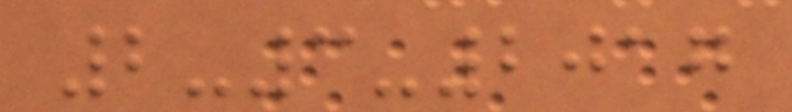2-3-2017
